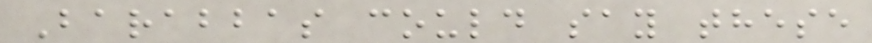Barabbas could say these
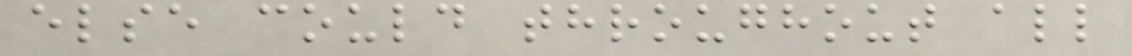else could throughout all
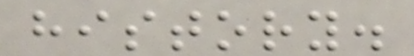history.
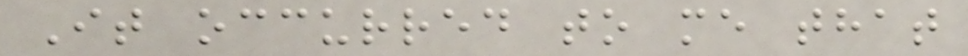It occurred to me that
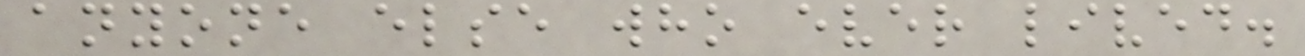anyone else who ever lived.
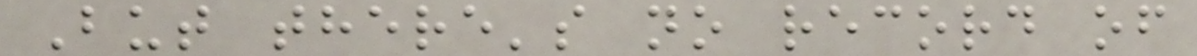But there's no record of
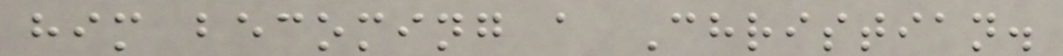him becoming a Christian.
